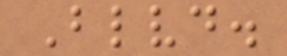Blvd.
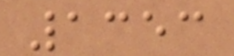1353
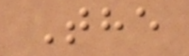The
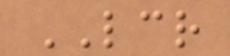LCR
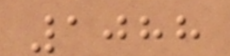1088
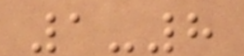1-8
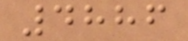4886
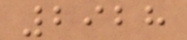2928
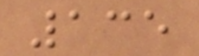135
